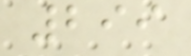299
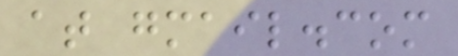at gmail.com
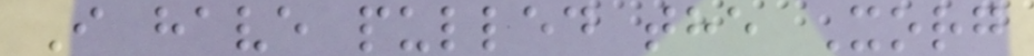I have pulled the Xorg
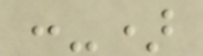:-)
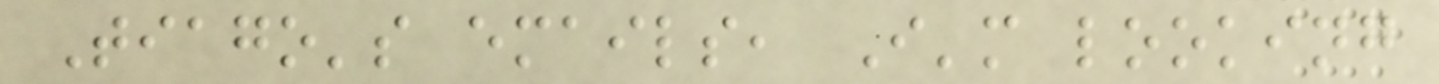Tiago's emails, I'm looking
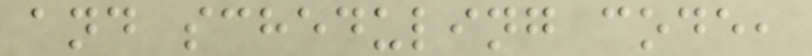and scheduling code,
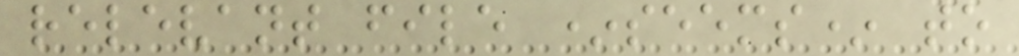relevant file *seems* to
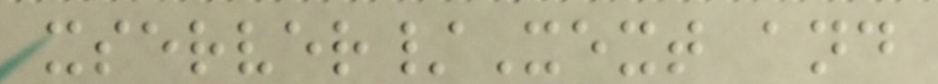xserver/Xext and
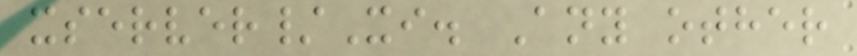xserver/Xi. Any other
